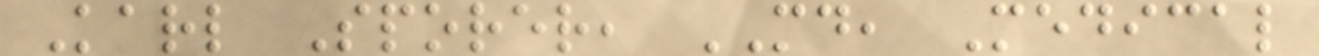Karl Sporer, MD, Medical
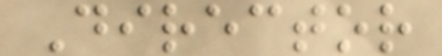Director
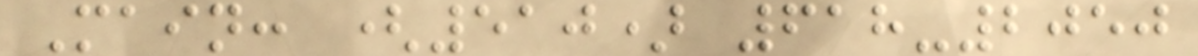Main: (510) 618-2050
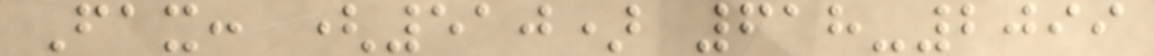Fax: (510) 618-2099
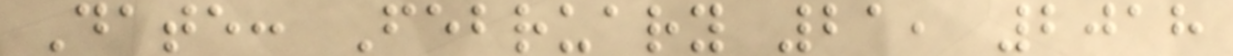Date: February 21, 2018
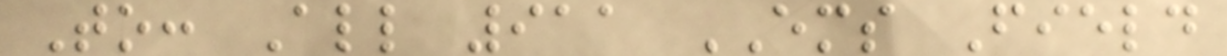To: All 911 EMS Field
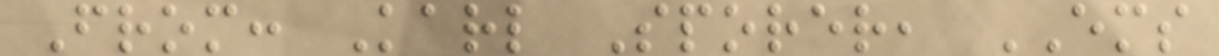From: Karl Sporer, EMS
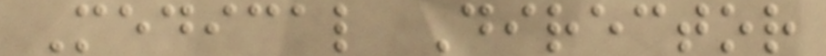Medical Director
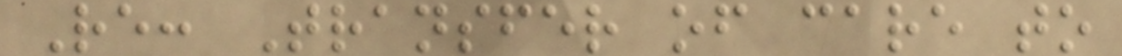Re: Transfer of care to
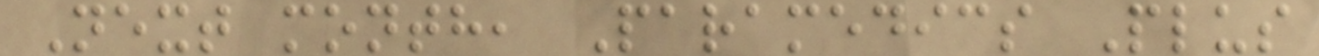Next month, Paramedics Plus
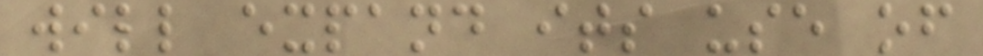will expand its use of
